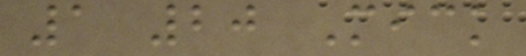1 20 Mick
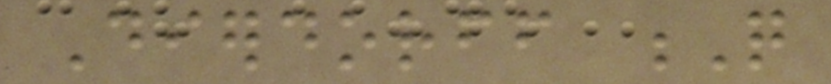Dierdorff Q
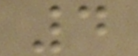4
